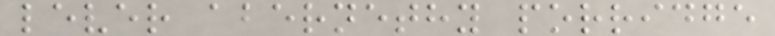lever abernethy porridge
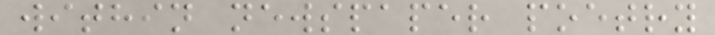within newspaper poetry
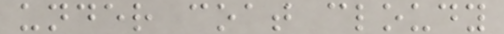under coat cloudy
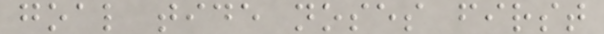goal tide noses first
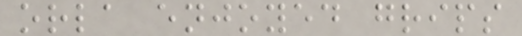orla enjoyed grips
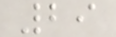29
